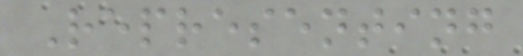Representing
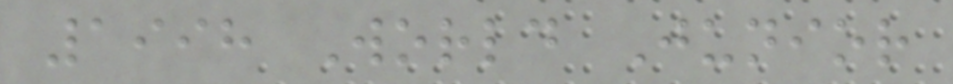1998 World Junior
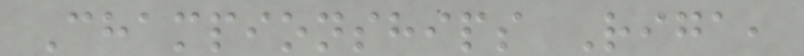Championships Riga,
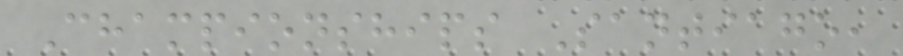Championships Santiago,
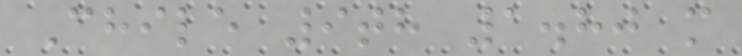Chile 9th 1.80 m
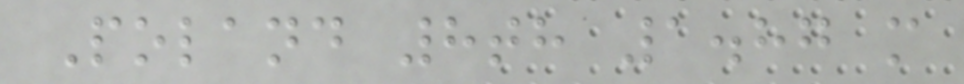Poland 8th 1.87 m
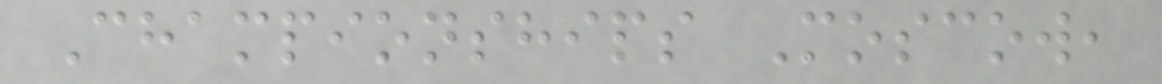Championships Moscow,
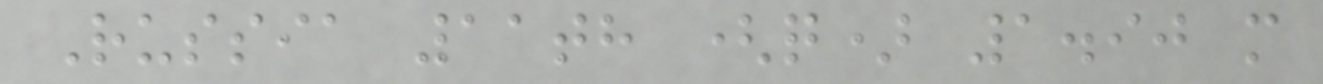Russia 11th (q) 1.90 m
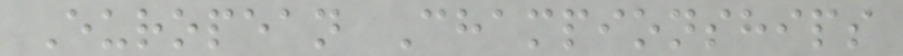European Championships
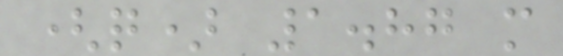(q) 1.87 m
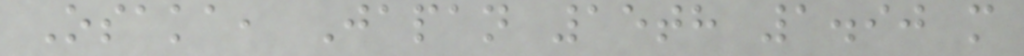Osaka, Japan 15th 1.90 m
